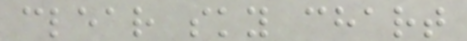clear sky chart
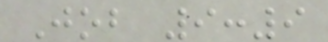Job 9:9
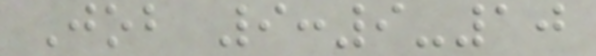Job 9:9-10
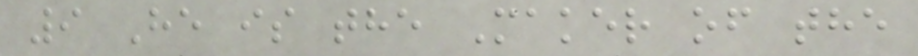9 He is the Maker of the
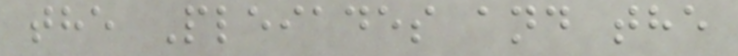the Pleiades and the
